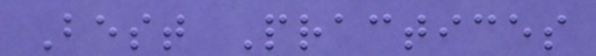Best Practices
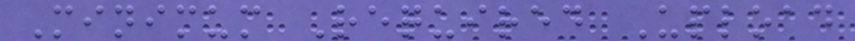Minimum Required Upload
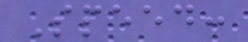Speed:
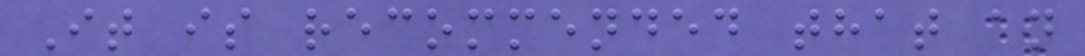It is recommended that an
